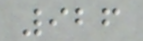926
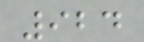924
